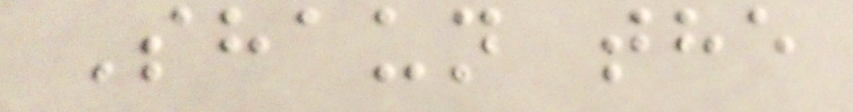Shaun the
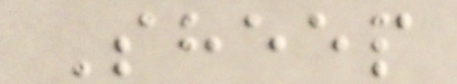Sheep
